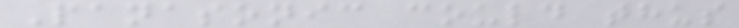Panasonic could thus
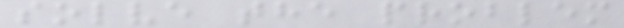solve the problem
